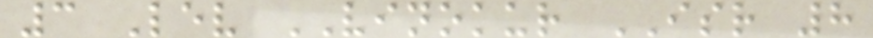3 Lev VINOKUR ISR 8
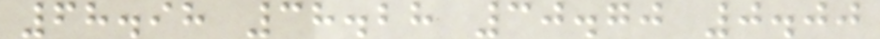68.98 38.28 30.70 0.00
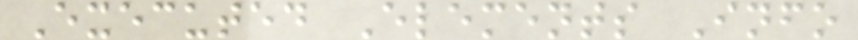Executed Elements Info
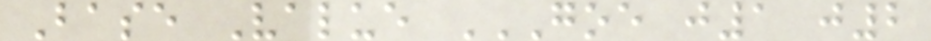Base Value GOE J1 J2
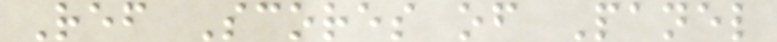Ref Scores of Panel
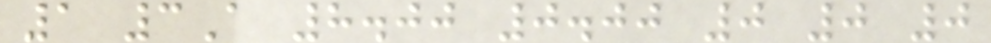1 3A 8.00 0.00 0 0 0
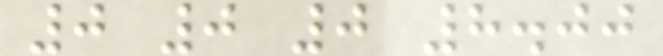0 0 0 8.00
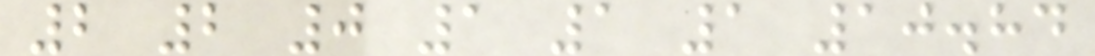2 2 0 1 1 1 10.84
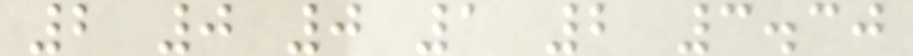2 0 0 1 2 3.30
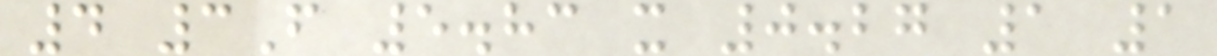4 3F 5.83 x 0.27 1 1
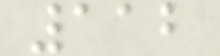112
